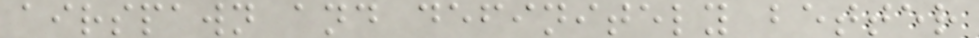airspawn and definitely better
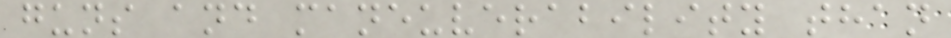guns and maneuverability than
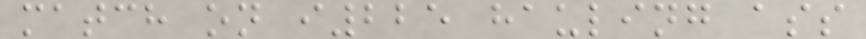match on i225 hauling ass
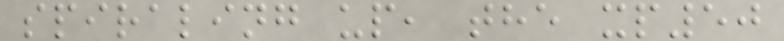spiraling up, the xp50
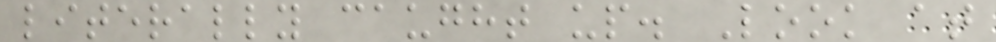literally caught up. Look at
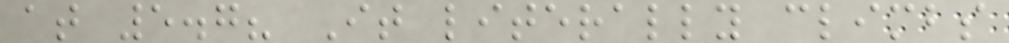at 5.7? It literally climbs
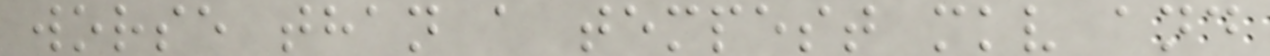worse than a tempest mkv and
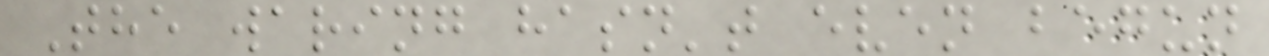The waring hasn't even begun
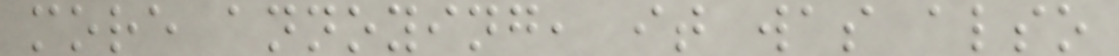more annoying, it was also
